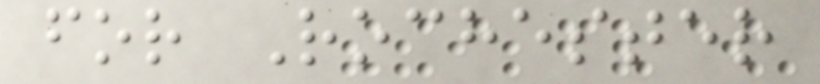for Rochester
